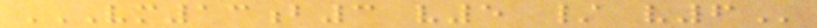VM13B3 V5 / V6
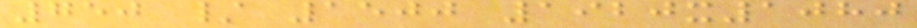750 / 1500 1920x1080
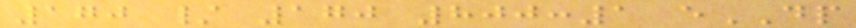170 / 170 800:1 eDP
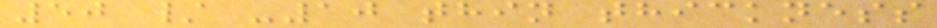50 / -10 thin thickness
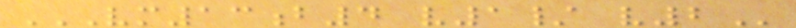VM13B4 V1/ V2
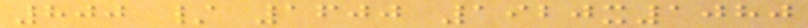800 / 1600 1920x1080
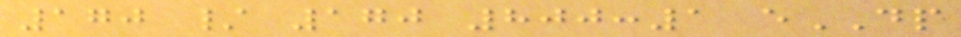170 / 170 800:1 eDP
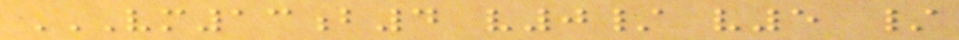VM13B4 V0/ V5 /
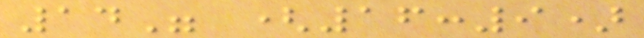14" (16:9)
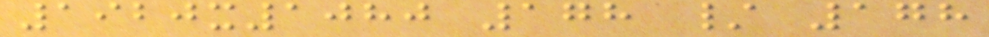1920x1080 178 / 178
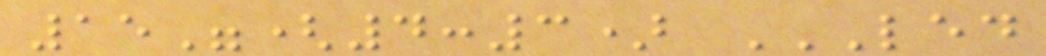15"(4:3) LED
